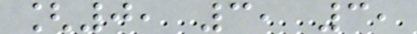[0, 3, 3,
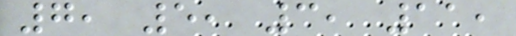7, 5, 3, 11,
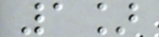1]
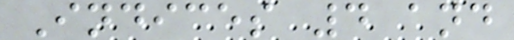Indices 4 and
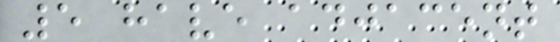5 have adjacent
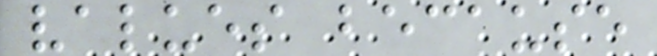values because
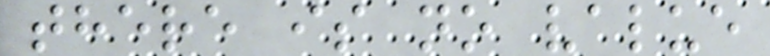there is no value
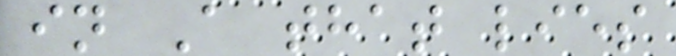in A that lies
